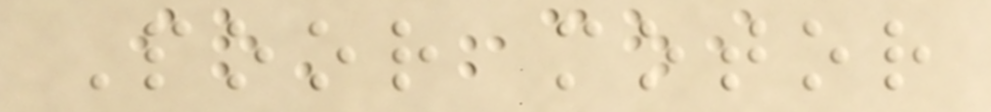Poor motor
